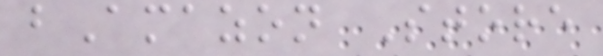bAmazon Store
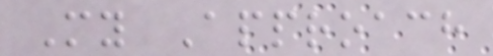My Approach
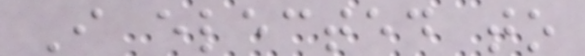I elected to
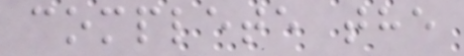complete the
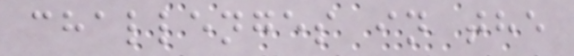challenges in the
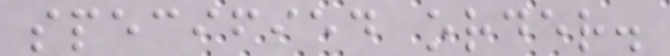specified order.
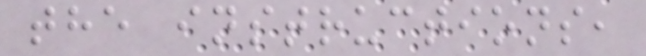the instructions,
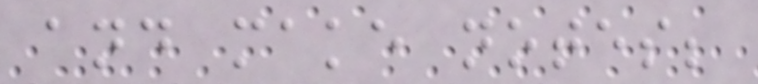and make notes;
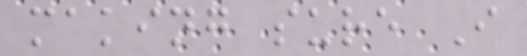making sure I
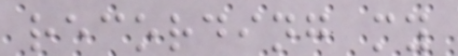recording my
